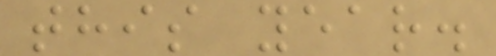this year.
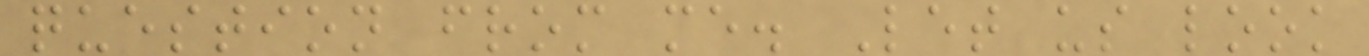question from me. Let us look
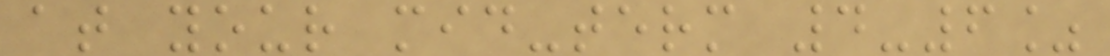at your mid-term 4-6%
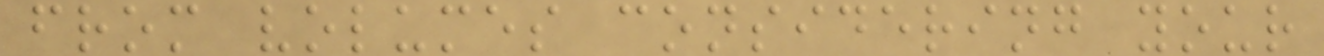from volumes considering your
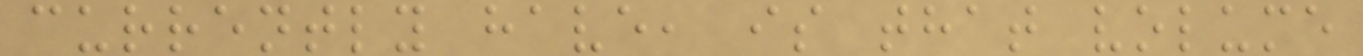currently have, is that volume
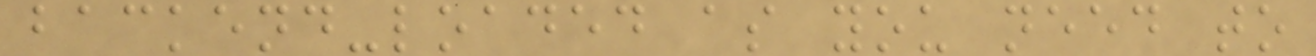backend-loaded as you need to
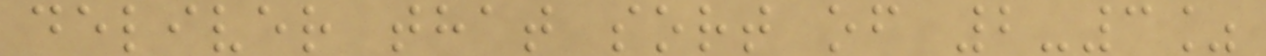deliver that sort of 2-3%
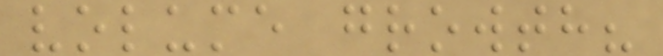volume growth?
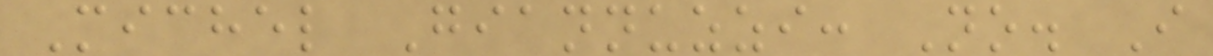Michel Giannuzzi: No. I
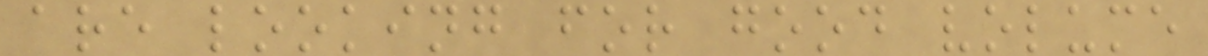are looking for good volume
